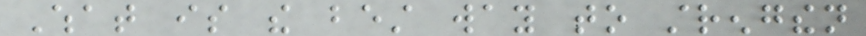What is the best way to strengthen
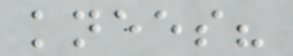knees?
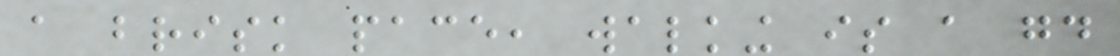a brisk pace, walking is a good
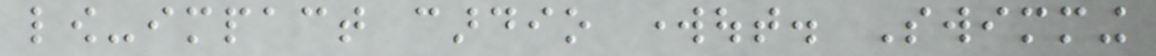low-impact cardio workout. Swimming
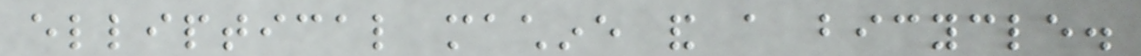elliptical machine and a bicycle.
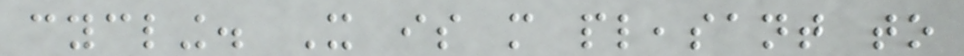cycling. It is more pleasant to
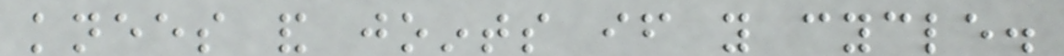knees and joints if you cycle.
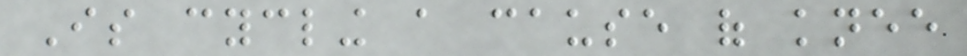Is cycling a cause of knee
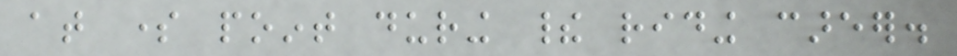at some point during their riding career.
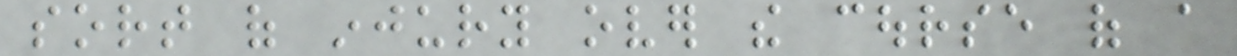sort of injury over the course of a
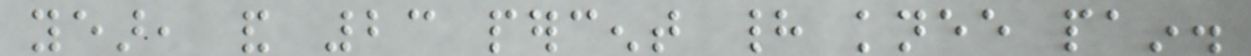year, and 23 percent had knee pain.
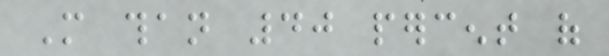More than 40 percent of
